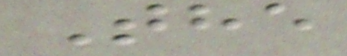The
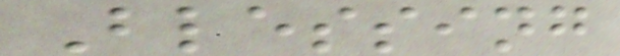Blessing
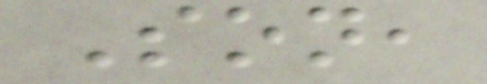Son,
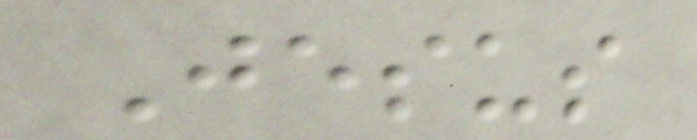Jesus
